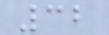32
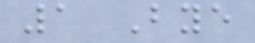1 Bye
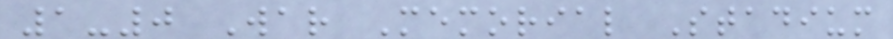1-0 War Memorial Stadium
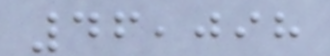46,098
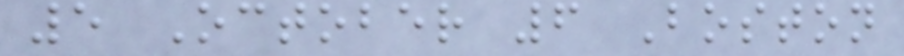5 October 6 Boston
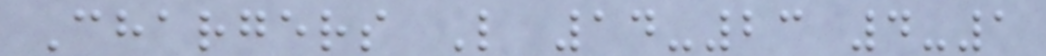Chargers L 14-23 4-1
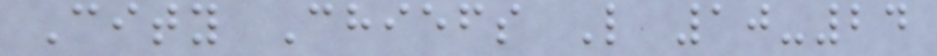City Chiefs L 10-24
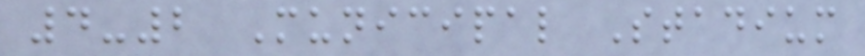4-2 Municipal Stadium
